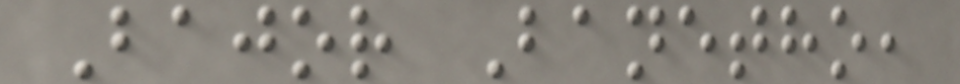Bajor Banetho,
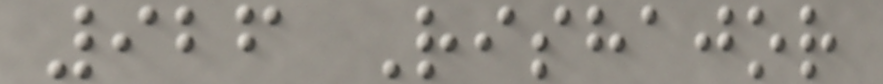926 Rishajor
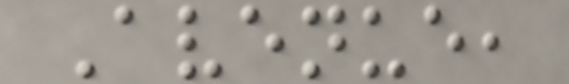Avenue,
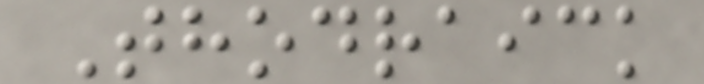Thodraick
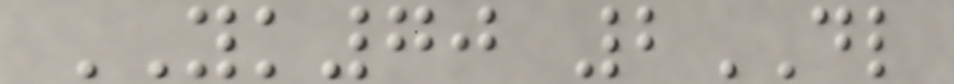YK70 2DL
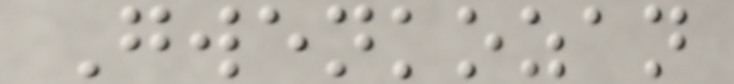Gwenkozan
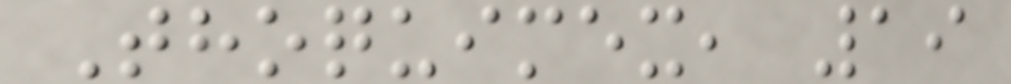Thoquimex, 19
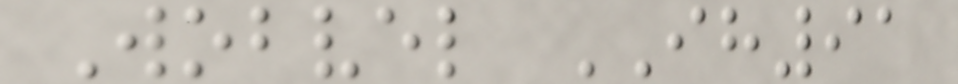Wobvel IH91
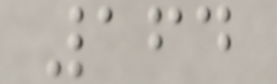164
